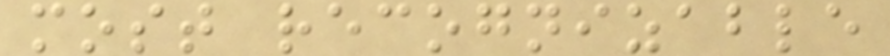most recognizable
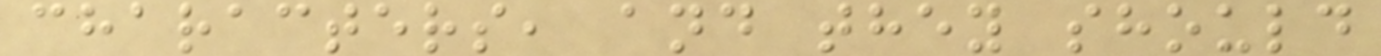characters, and they should
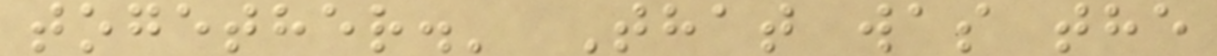together.' That was the
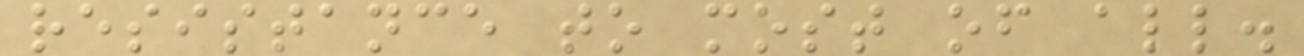resistance to most of all.
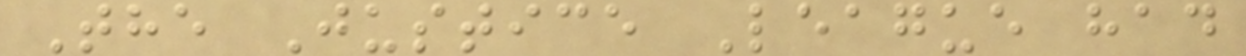The Justice League had
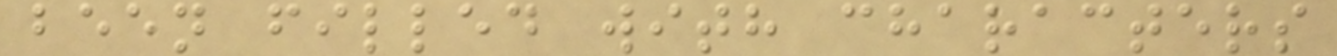been filled with characters
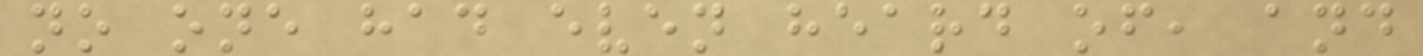no one had even heard of, and
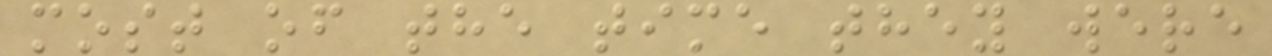most of the time they were
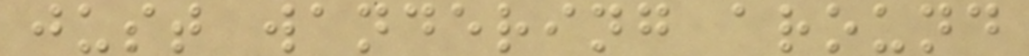just wandering around
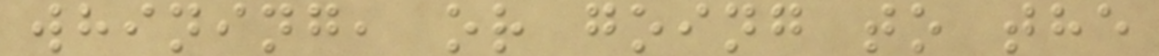whining, or going to the
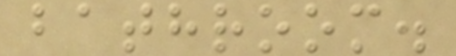bathroom.
